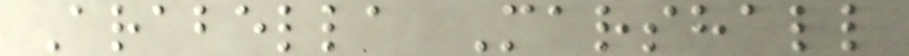Arabella Marshall
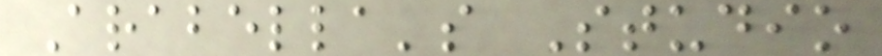Arabella's Studio
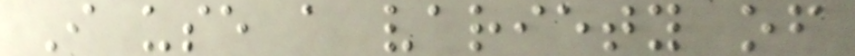I use a variety of
